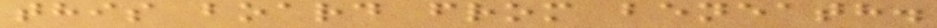this board from beneath.
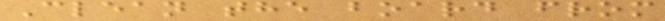Clean the board from
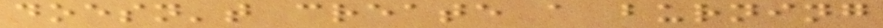doesn't create a burning
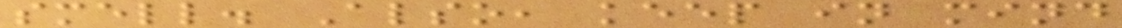smell. Also, keep in mind
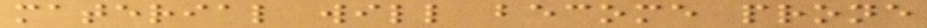material will become prone
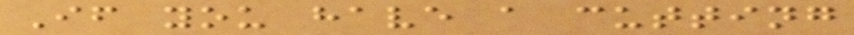If you have a cutting
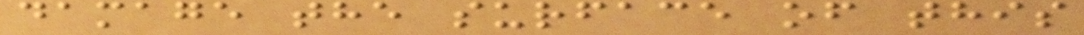damage the surface of this
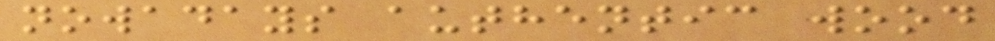nowadays authentic wood
